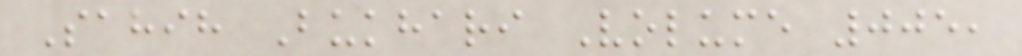Sahih Bukhari Volume 005,
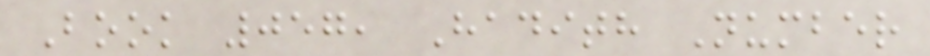Book 057, Hadith Number
